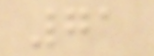71
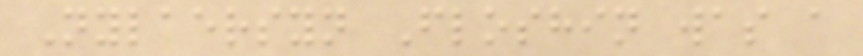Nylaersyn Floshin was a
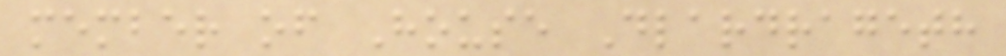member of House Dlardrageth
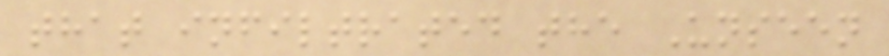that infiltrated the Unseen
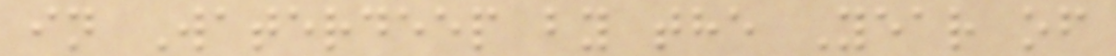in Waterdeep by the Year of
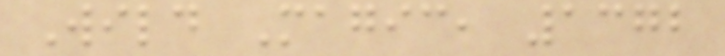Wild Magic, 1372
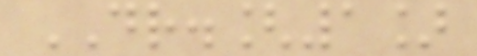DR.[1]
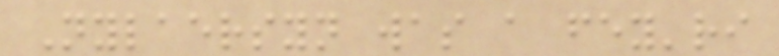Nylaersyn was a fey'ri
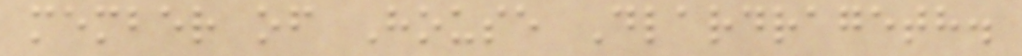member of House Dlardrageth.
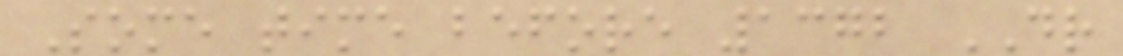Some time before 1372 DR
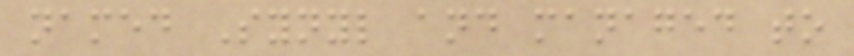named Synyl and managed to
